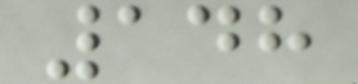148
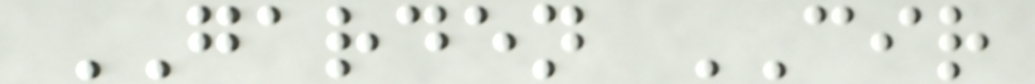GARDEN CIR
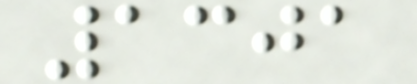1301
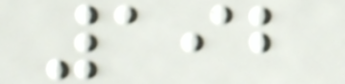192
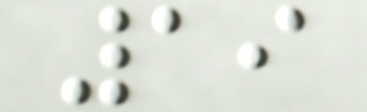19
